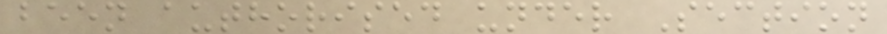been authorised under Section
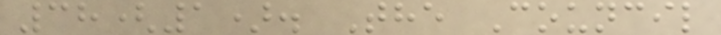38(1). The Council
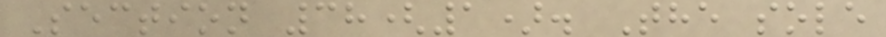Section 38(1). The sole
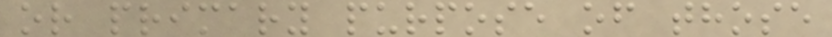or primary purpose of those
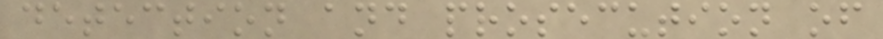detection and prosecution of
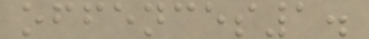offences1.
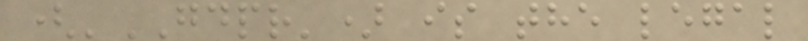('GDPR') is the legal
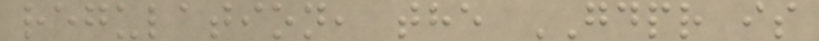regulation, the GDPR is
